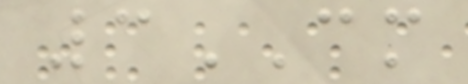3CM
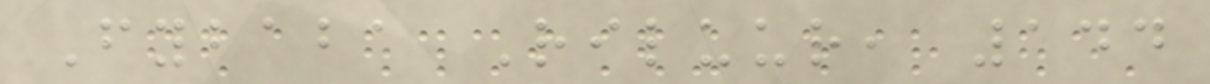Fybaba Riluur, 144
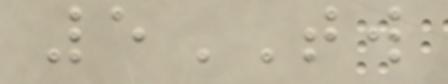5TW
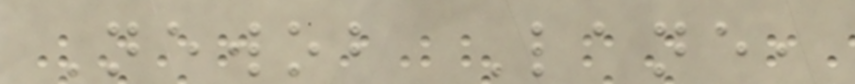Newob Lane,
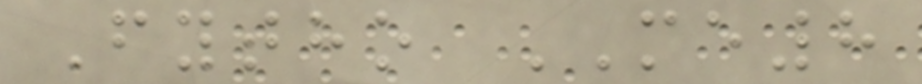Fytho ME8
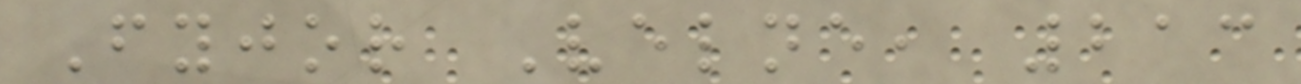Fyjor Velne, 213
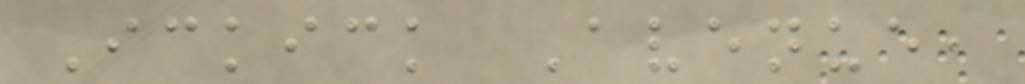Ickick Avenue,
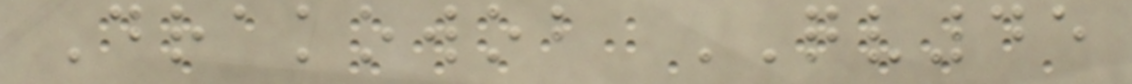Drakowob QV45
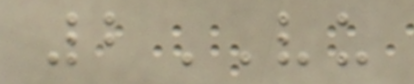2VU
